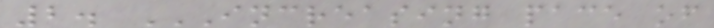2. INCREASING PACE OF
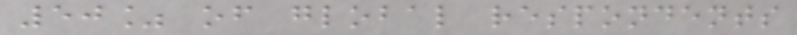50% of global respondents
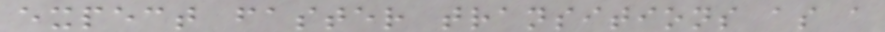expect faster transitions as a
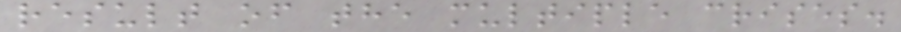result of the multiple crises.
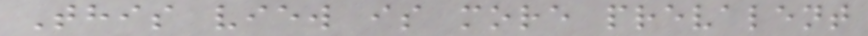This view is more prevalent
